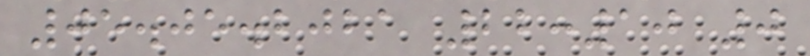05.05.2021 22:10 0
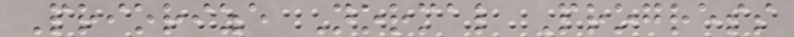Priorize Normal Progress
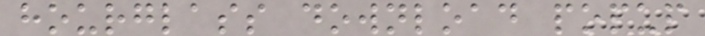hourglass download popup
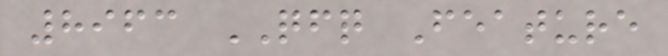8963 QFQ Feature
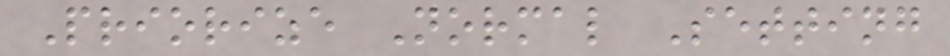Priorize Normal Setting
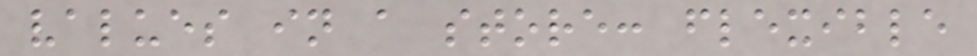values in a store: flexible
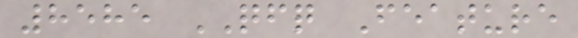8585 QFQ Feature
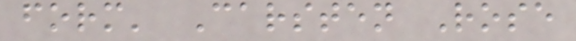form' Carsten Rose
